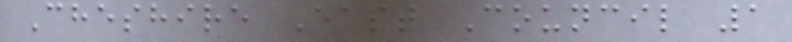Cheshire East Council 1
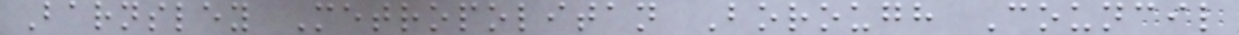Barnsley Metropolitan Borough Council
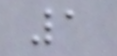1
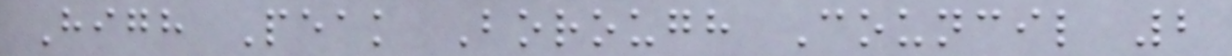High Peak Borough Council 2
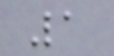1
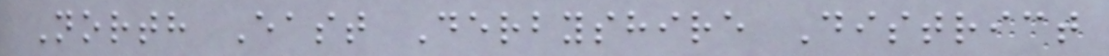North East Derbyshire District
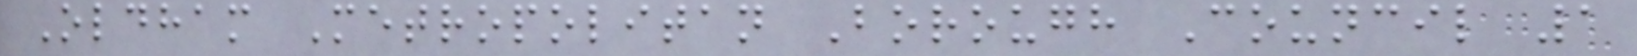Oldham Metropolitan Borough Council 1
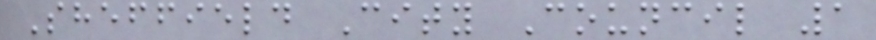Sheffield City Council 1
